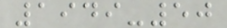1949-50
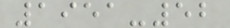1951-52
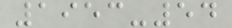1953-54
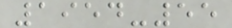1954-55
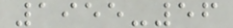1955-56
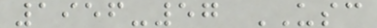1956-57 USC
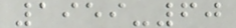1959-60
